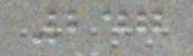247
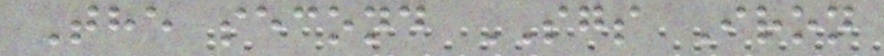The second SGS Iron
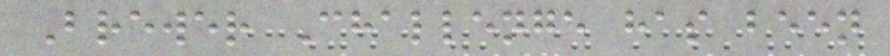Brewer Challenge has been
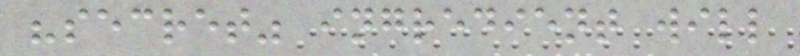"secret" ingredient will
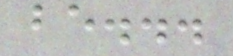be...
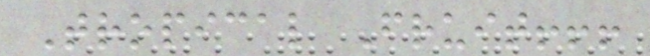Tropical Fruit!!!
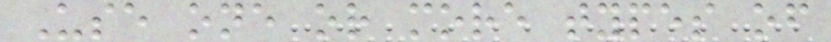Use one or more types of
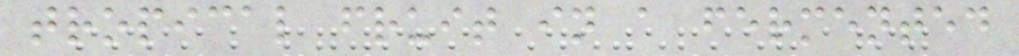tropical fruit in a fermented
